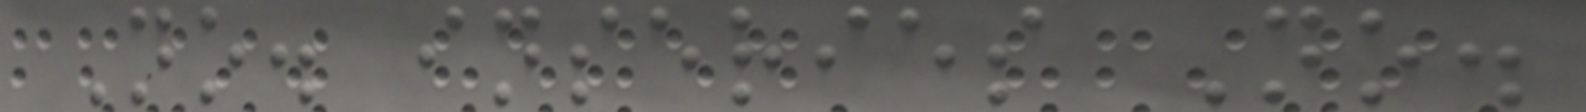No. inseries No.
